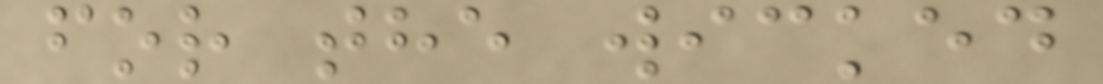for the wicked
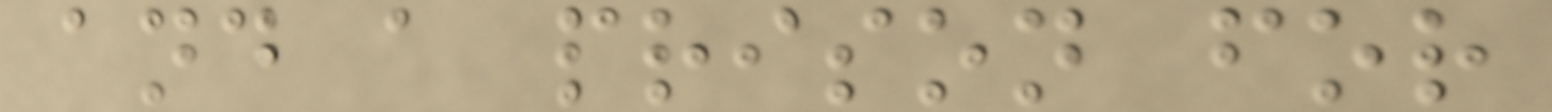and a prison for
